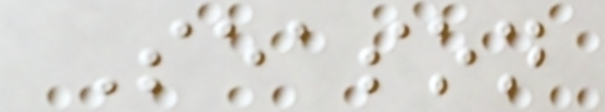Season
